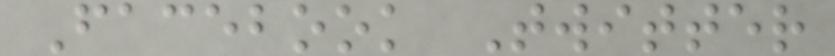Facebook Twitter
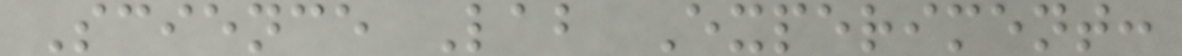Science Lab Experiment:
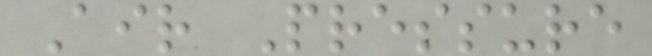Air Pressure
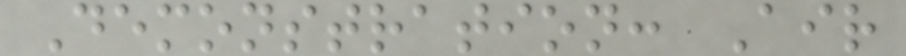Demonstration: Air
